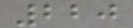220
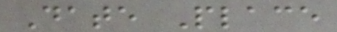Date Place
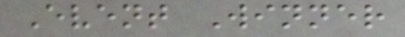Event Winner
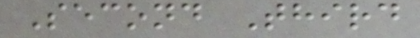Second Third
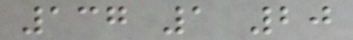137 1 20
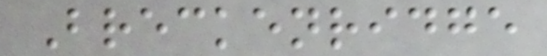Breckenridge
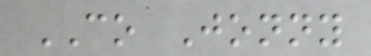CO Jonny
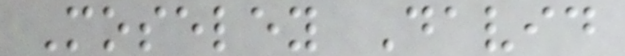Moseley David
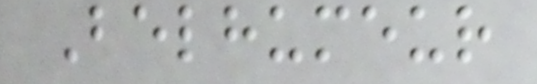Belhumeur
